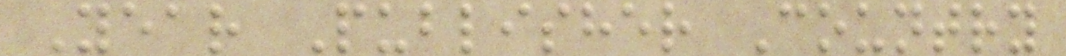Year Publisher Country
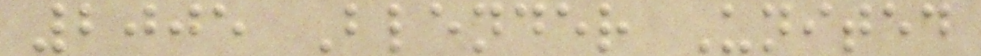2005 Blender United
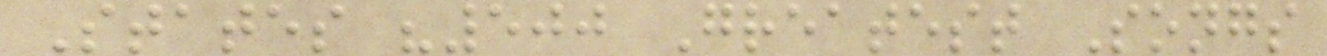States "500 Greatest Songs
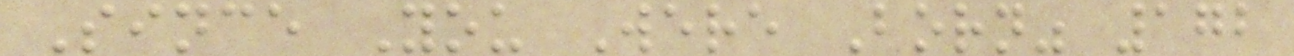Since You Were Born" 172
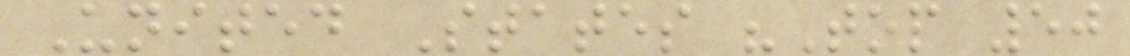United States "Top 50
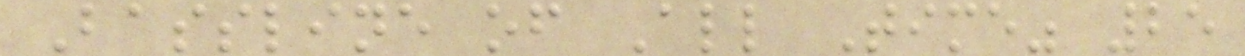Bassline of All Time" 25
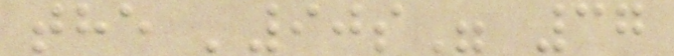the '90s" 37
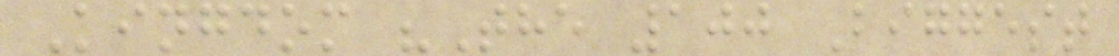Kingdom "The 100 Biggest
